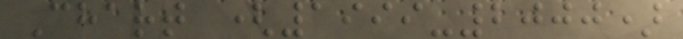Chart (1999-2000)
